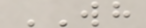WH
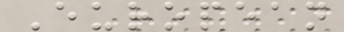European
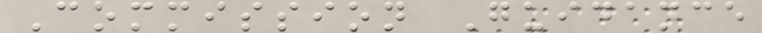Commission Guidance
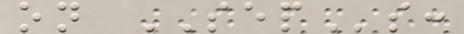on SEPs:
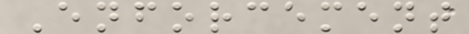Enforcement
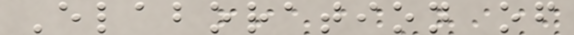Elaboration of
